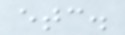etc.
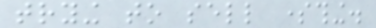trying to sell something.
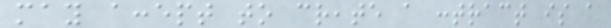may accept to create a contract is a
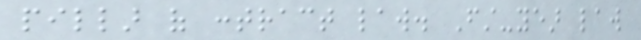pillar of contract law. First-year law
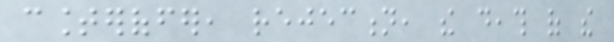counteroffer, rejection, the death of the
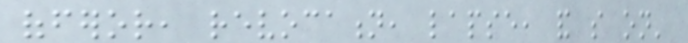offeror, revocation, lapse, and so on'
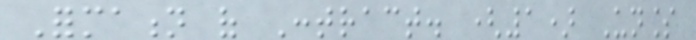Formation of Contract. (1) Unless
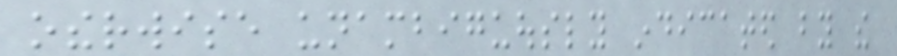otherwise unambiguously indicated by the
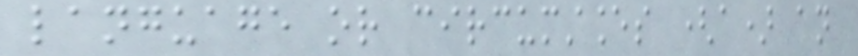language or circumstances (a) an
